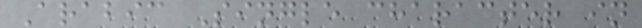Arabic Single character in
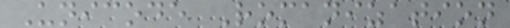Unicode Romanization
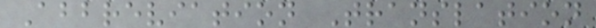Abbreviation Translation
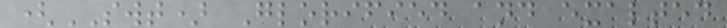(SWT) Glorified and exalted
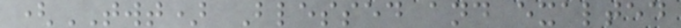(TWT) Blessed and exalted
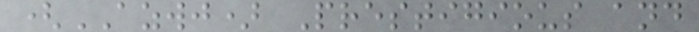(AZWJ) Prestigious and
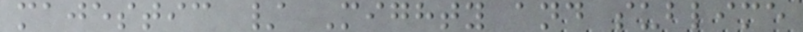majestic / Mighty and sublime
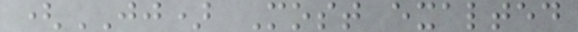(JJ) Most exalted
